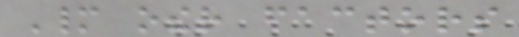Many other factors
